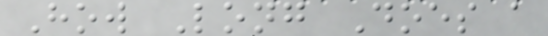How Long Does a
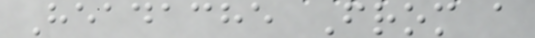Headache From a
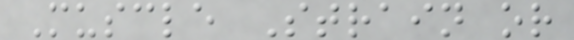Muscle Strain or
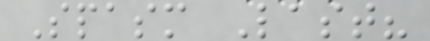Spasm Last?
